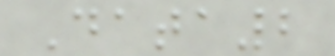Data2
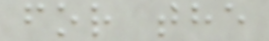for the
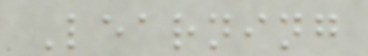Learning
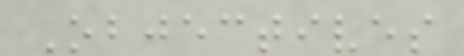Objectives
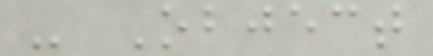- Object
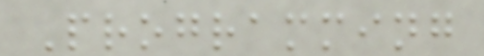Programming
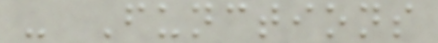- Functions
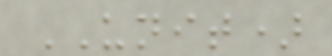UNIT)
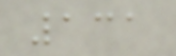131
